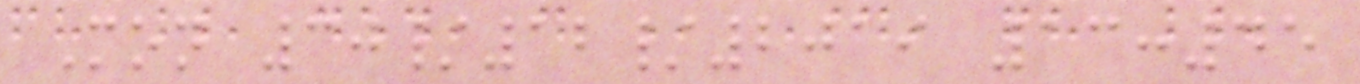Mon 30/12/2019 13:45
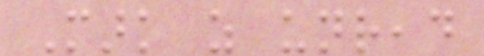Mark as unread
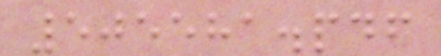505581.pdf
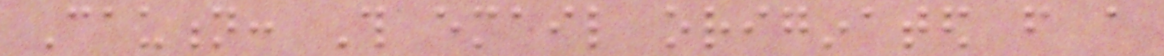Caution: This email originated from a
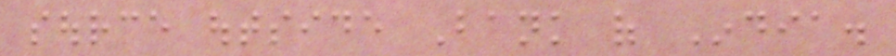source outside Bank of India.
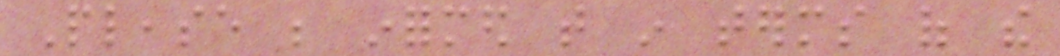Please be informed that in terms of the
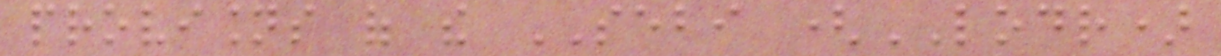provisions of the SEBI (LODR)
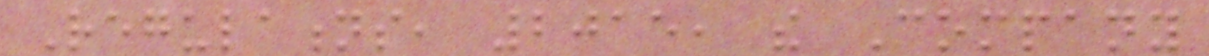Regulations, 2015, the Company
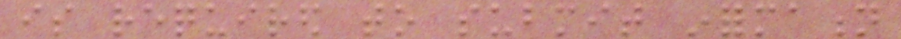is required to submit information
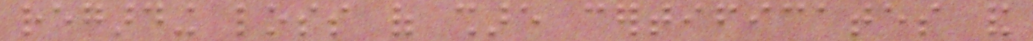regarding loss of share certificates and
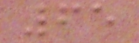65
